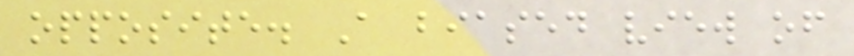opposite. A biased view of
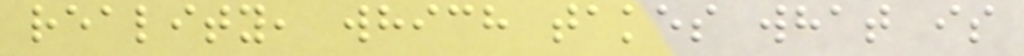reality, which takes what is
